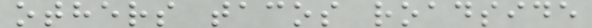others tacos roadside
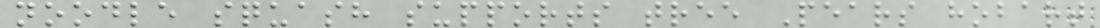noodle squash supports tree Pears hobart
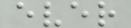ever
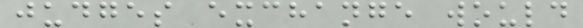judges exchange would
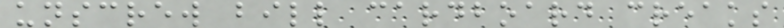unscrew bill cardboard creaks
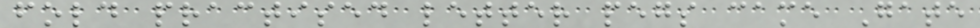fold practised letter pegs came Gate
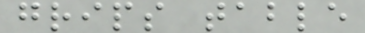grips table
